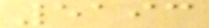5193
